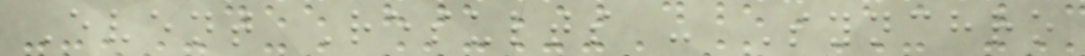Event Results - Synchro
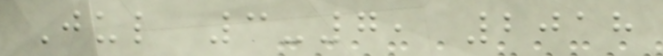Jul 3-7, 2018
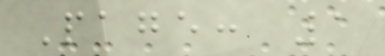Page: 1
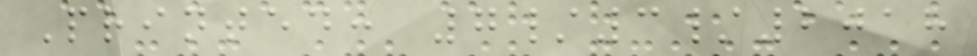Printed: 7/3/2018
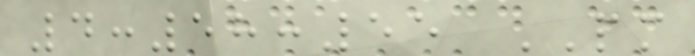4:58:55 PM
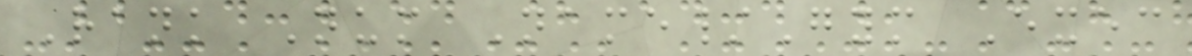Rank Num Name/Gym Exec
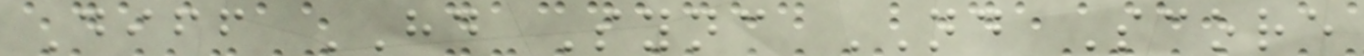Diff HD Sync ND Score
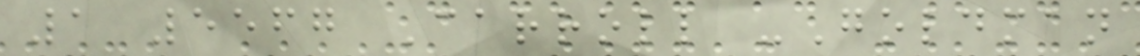1 5567 Carroll -Goldman
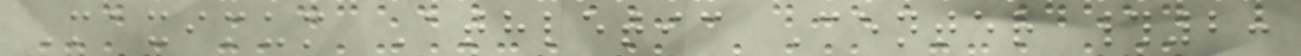Maximum Athletic Center #2:
